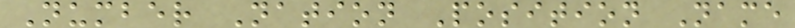Number Nation Position Name
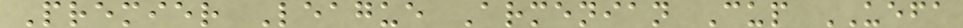Premier League Armenian Cup UEFA
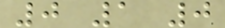0 1 0
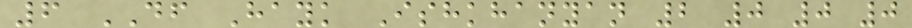6 DF Hayk Ishkhanyan 2 0 0 0
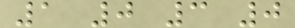1 0 3 0
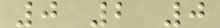0 2 0
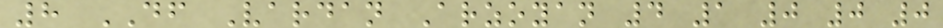8 DF Vardan Arzoyan 4 1 0 0 0
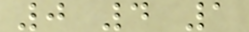0 4 1
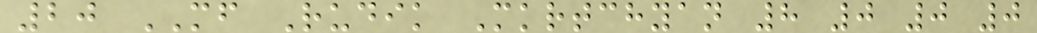20 MF Rudik Mkrtchyan 8 0 0 0
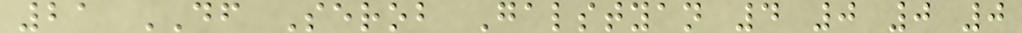21 DF Serob Galstyan 4 0 0 0
